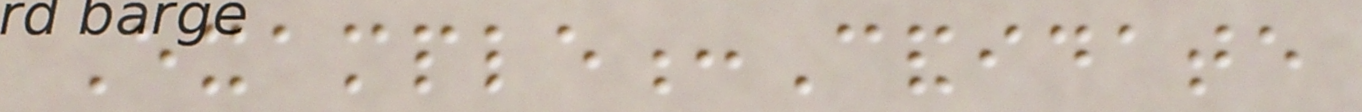Example:Candidate
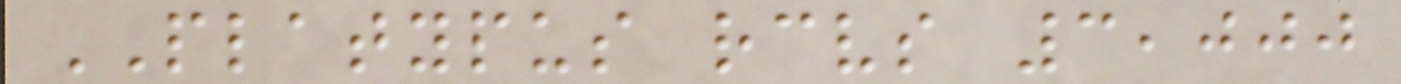PLATYPUS receives 3,000
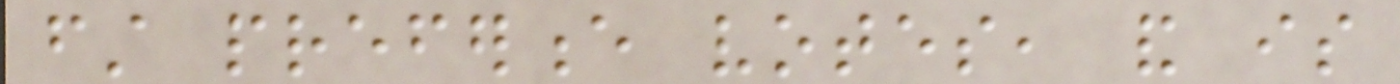first preference votes, and is
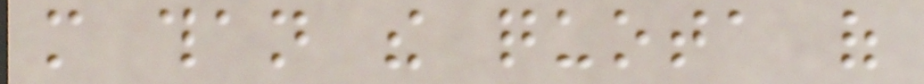more than the quota of
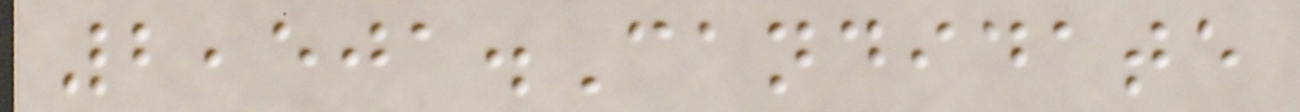2,501.Candidate
